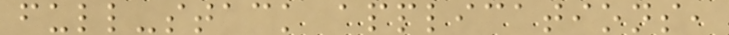full-stack applications,
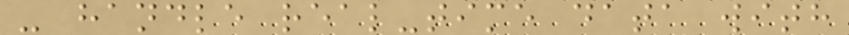- handle real-time data with
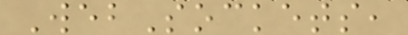WebSockets,
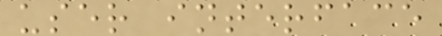user interface
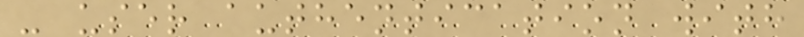- user authentication with
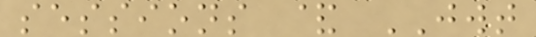sessions & JWT
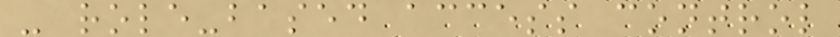- role-based access control
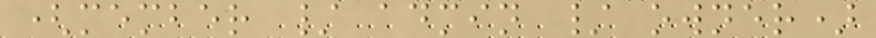(member / admin / owner)
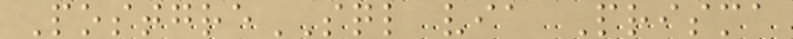PostgreSQL via Prisma
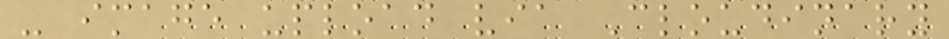- image upload via Cloudinary
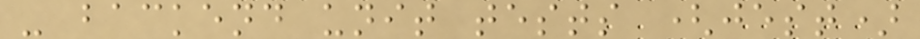- backend unit tests (jest)
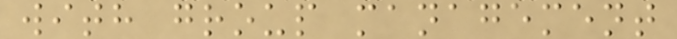with group management
